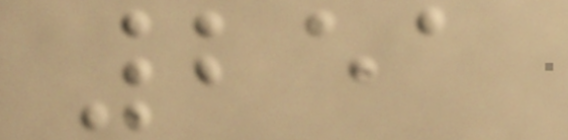251
